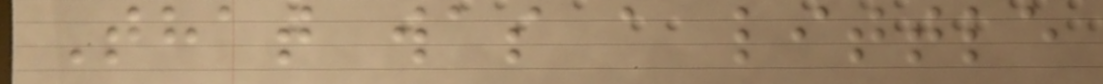That was a little
